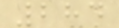284
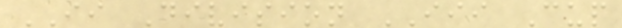II Division III Cup
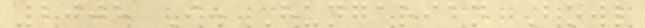2005 I. Hungarian Bowl
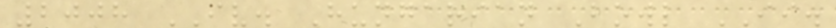2008 IV. Hungarian Bowl II.
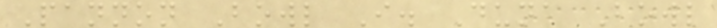Pannon Bowl I. Duna Bowl
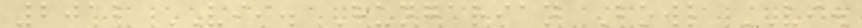2012 VII. Hungarian Bowl VI.
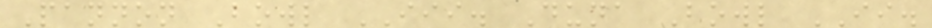Pannon Bowl III. Duna Bowl II.
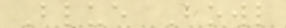Blue Bowl
